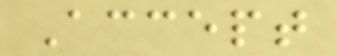Accept
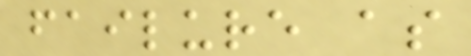failure as
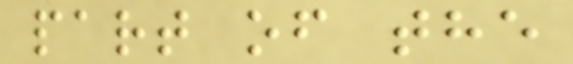part of the
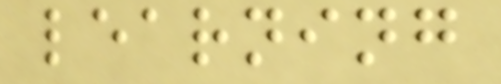learning
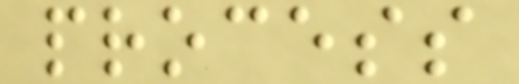process
